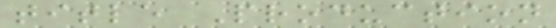title Production
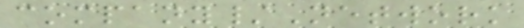company/Network
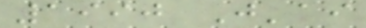1990 J'ai
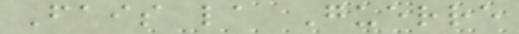Fais la Guerre
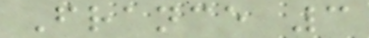France 3
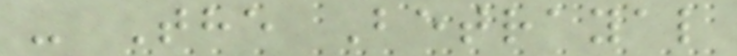- The Betrayal
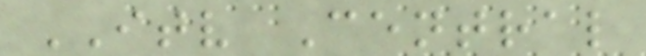ITV Central
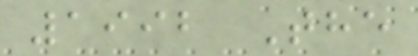1992 The
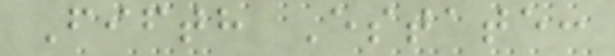Fifth Estate:
